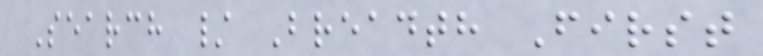Search / Breadth First
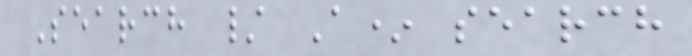Search / A* search
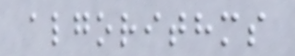algorithms
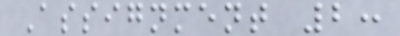Assignment 2:
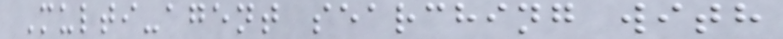Multi-agent searching with
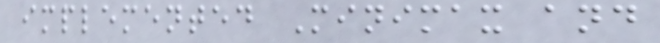implemented Minimax and
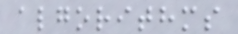algorithms
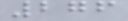276
